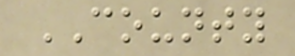COUNTY
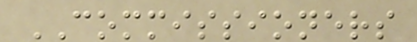COMMISSIONERS
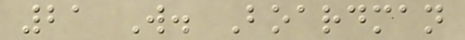21 W. Boardman
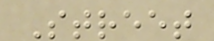Street
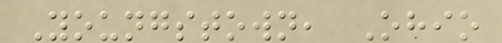Youngstown, Ohio
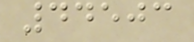44503
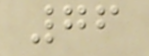76
